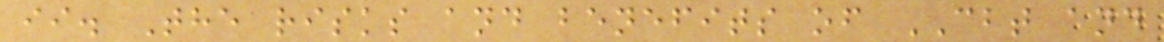ii. The risks and benefits of CBT and
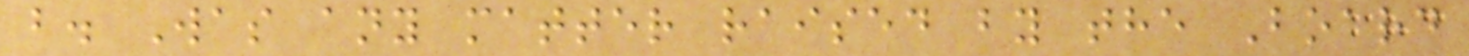b. Was any matter raised by the Board
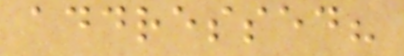addressed?
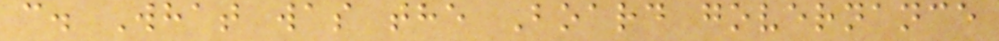c. What was the Board governance
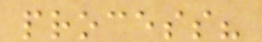process?
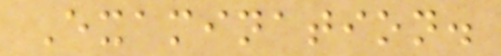Examination.
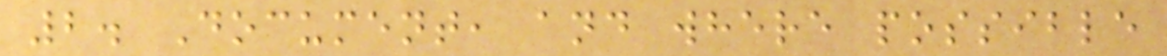2. Document, and where possible
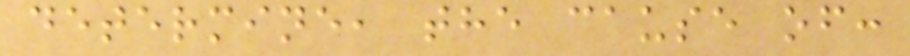determine, the cause of:
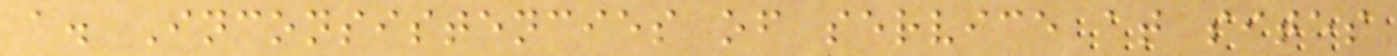a. Inconsistencies of service at sites
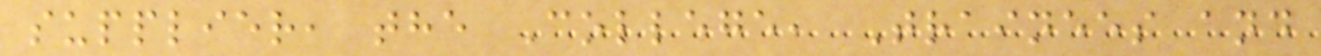supplier, the College, Trainees and
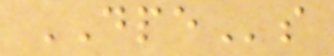DPEs
